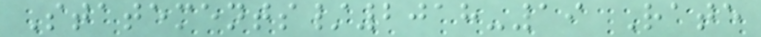Statements/2018-19 Rate
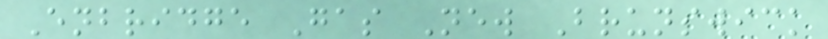Enbridge Gas New Brunswick
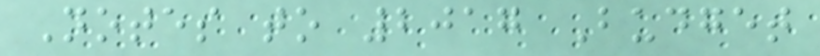Notes to 2017 Budget
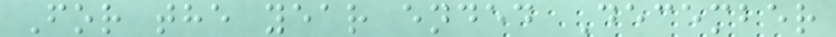For the year ended December
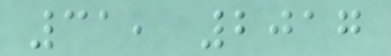31, 2017
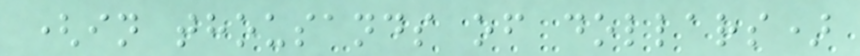(in thousands of dollars)
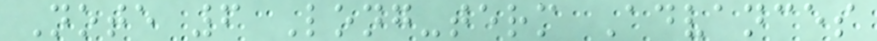Note 6 Long-term Advances
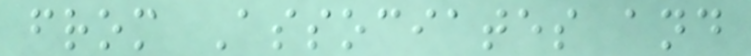from Associates and
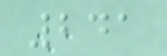241
